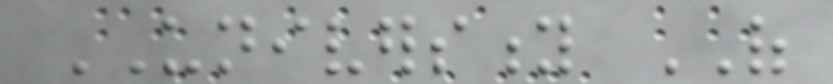UNIVERSITY OF
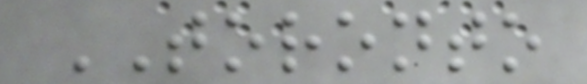TORONTO
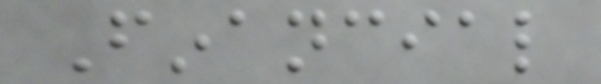Financial
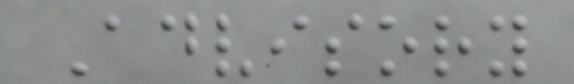Advisory
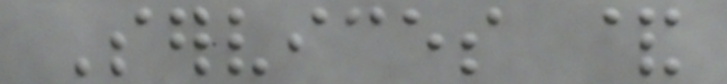Services &
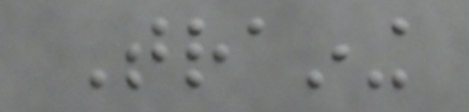Training
